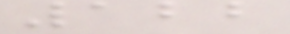122
